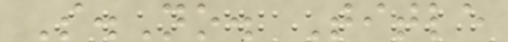S.No. Title
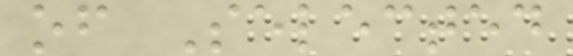of Selected
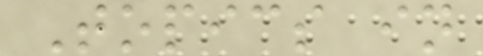Topics in
